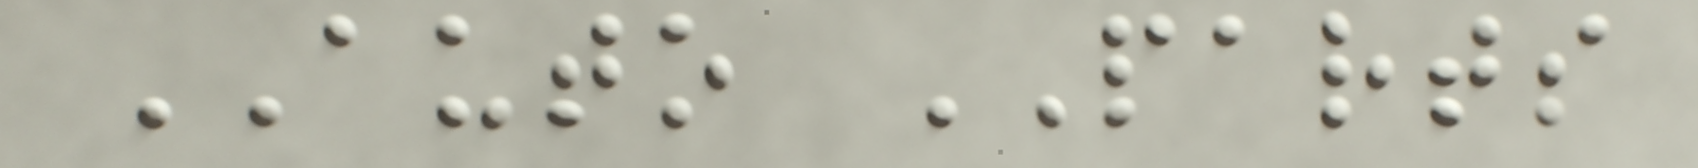AUTO PARTS
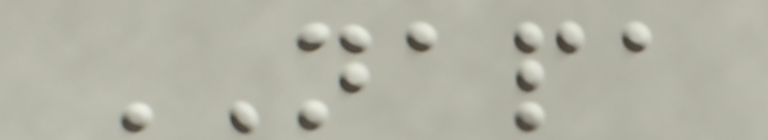NAPA
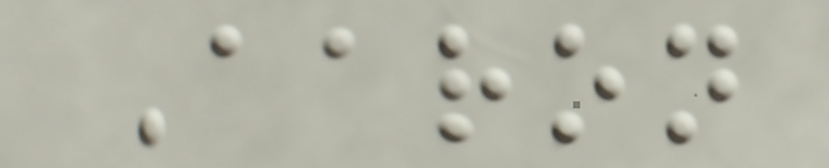Aaron
